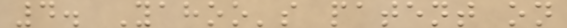4. Yahoo's patent on
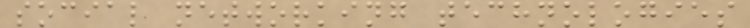social networking technologies
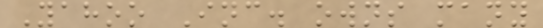Yahoo Inc. owns many
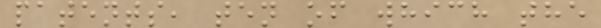patents, ten of which the
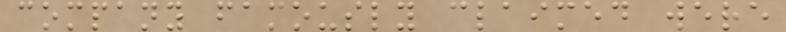company famously claimed were
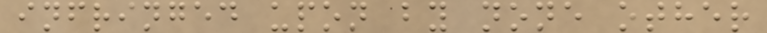infringed upon by none other
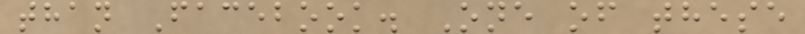than Facebook. One of these
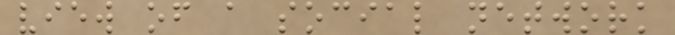view of a social network
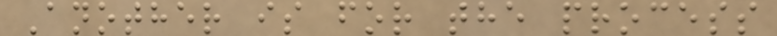Another is for the process
